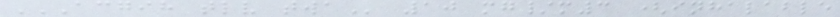ACGIH TLV TWA 10 mg/m3 (inhalable
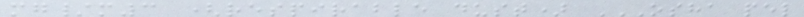mg/m3 (respirable dust) OSHA PEL
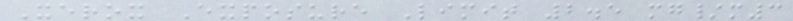Xerox Exposure Limit 2.5 mg/m3
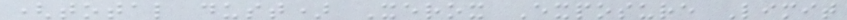(total dust) Xerox Exposure Limit
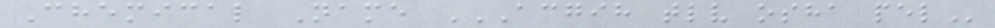Chemical Name ACGIH TLV OSHA PEL
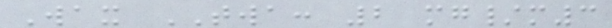Wax TWA: 2 mg/m3
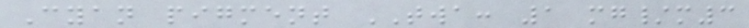Cyan pigment TWA: 1 mg/m3
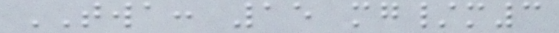TWA: 15 mg/m3
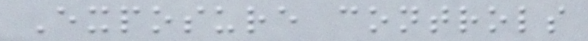Exposure controls
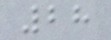28
